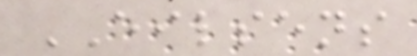EILSENS
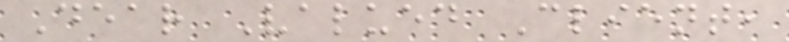Dear Valued Client,
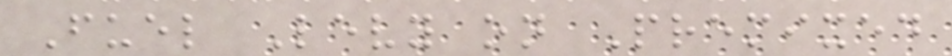Fuel Levy on Premixed
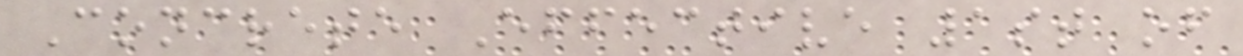Concrete Effective 1st of
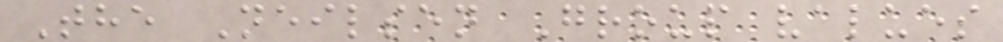The Neilsen Group values
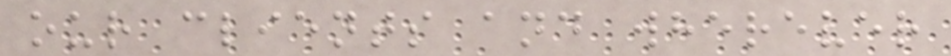our clients and wherever
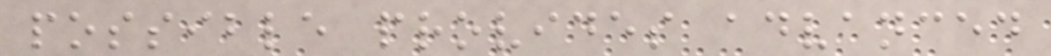possible provides advanced
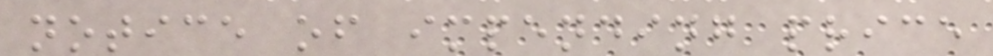notice of impending price
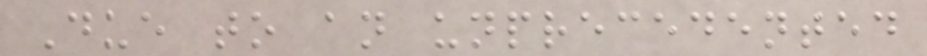Due to an unprecedented
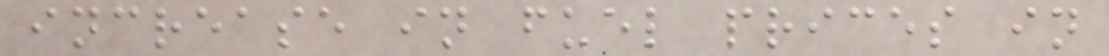increase in fuel prices in
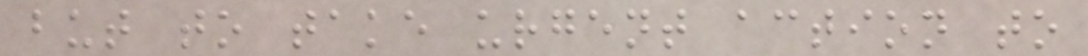but to take urgent action to
